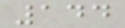144
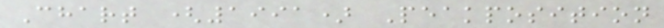Chart (1991) Peakposition
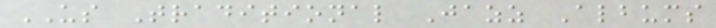US Traditional Jazz Albums
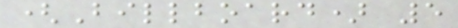(Billboard) 5
